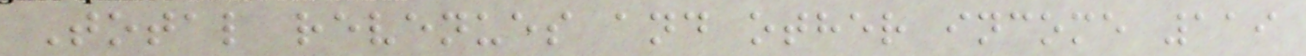Total revenues and other income 119
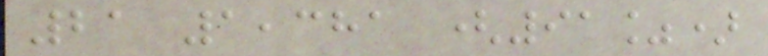21 1,381 (91%)
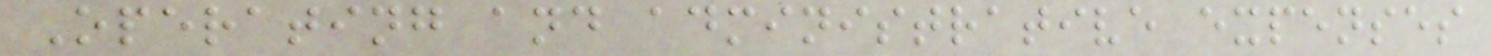Operating and administrative expenses
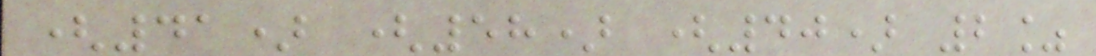(41) (58) (40) 2%
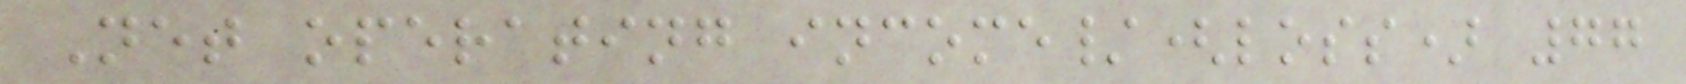Net operating income/(loss) 77
